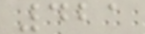421
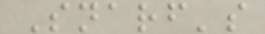Snarf's
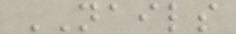NAILS
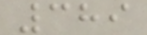389
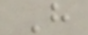H
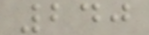240
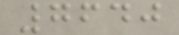7640
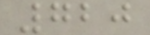720
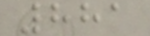881
